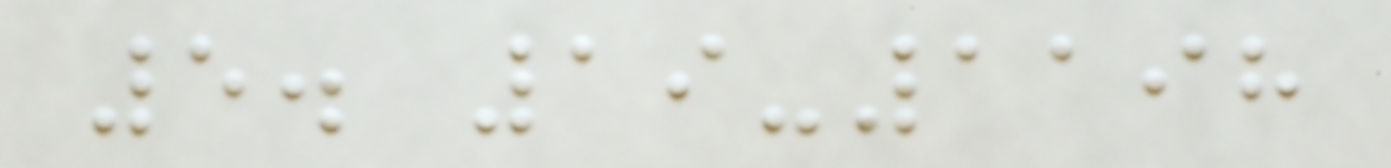5. 19-1198
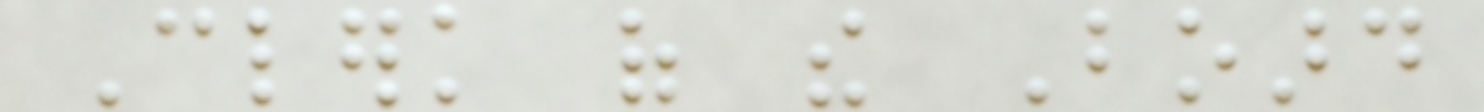Clerk of the Board
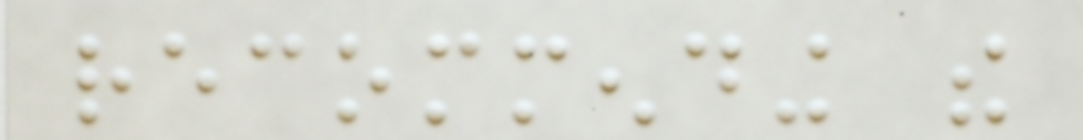recommending the
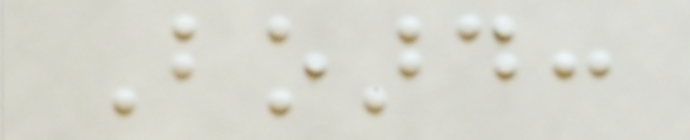Board:
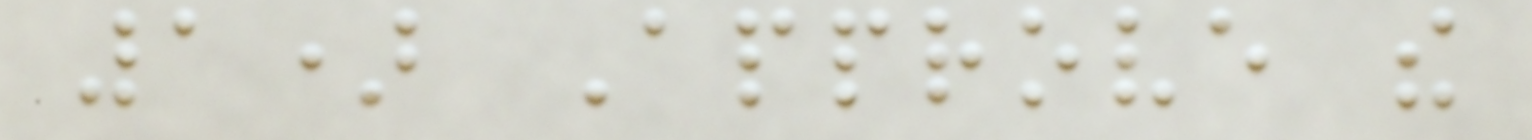1) Approve the
